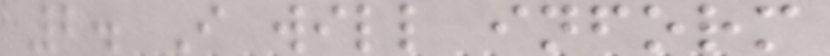2. I will inform
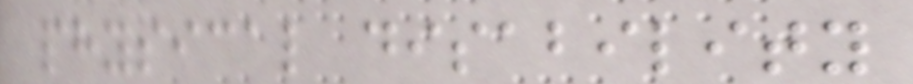physical disability
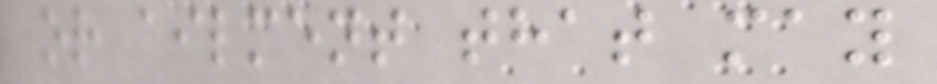or ailment that may
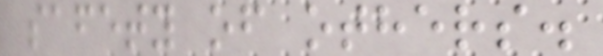safety of others.
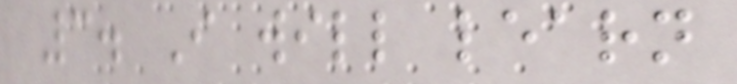3. I will learn
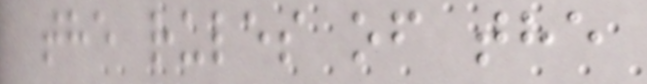the rules of the
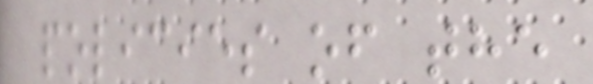policies of the
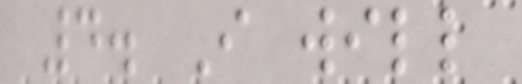4. I will
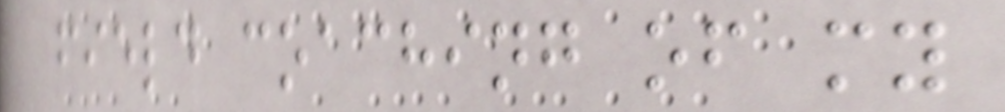field coaching of my
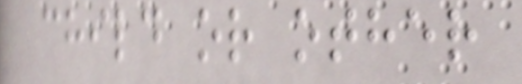child or other
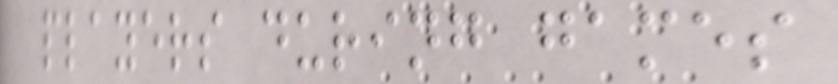players during games
